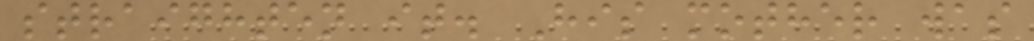straighten it. His mother was
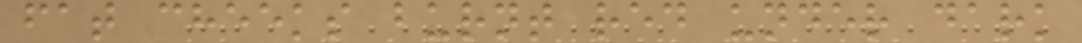fat cheeks burnt red under dark
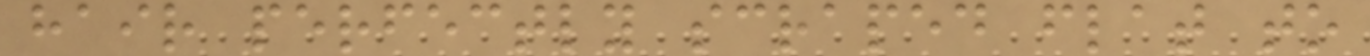hair perfectly scraped flat to
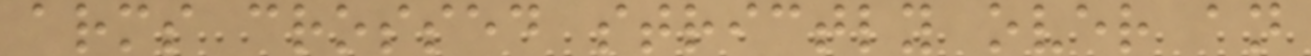arms crossed strictly over an
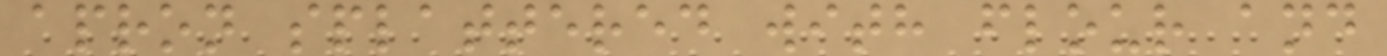apron splattered with flour and
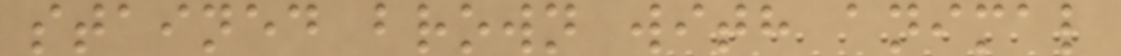stained brown with animal
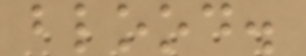blood.
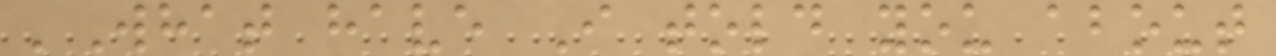'What have I told you about
